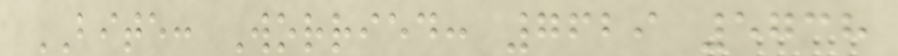BITE: Worried: 7629 5738
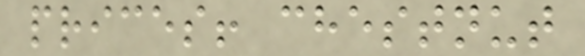prices! chestnut
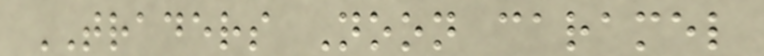TRADERS Noon caramel
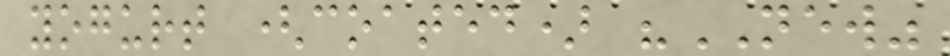yogurt (coated) "NEW"
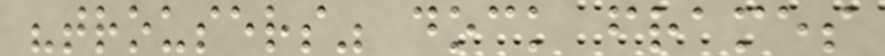"trousers" dock frames
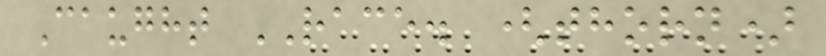Caught RACE. (thorn)
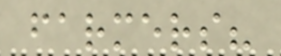farmers?
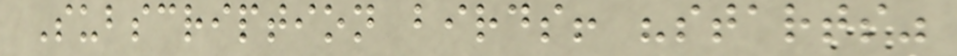Subscription birds! "starts"
